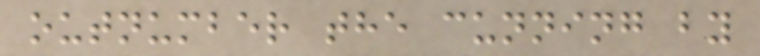outnumber the cunning by
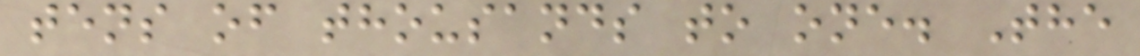tens of thousands to one. The
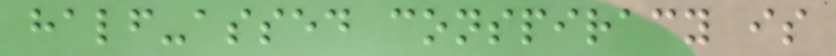half-assed conspiracy is
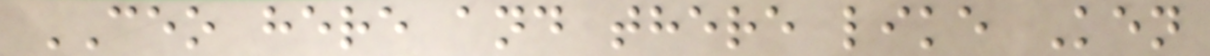CEO here and there like Ken
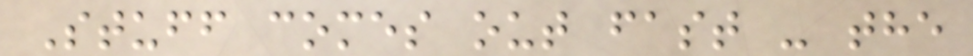Stuff comes out fast - the
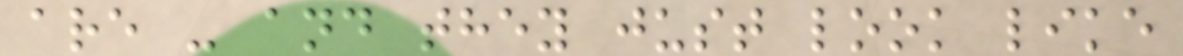are - and they just look like
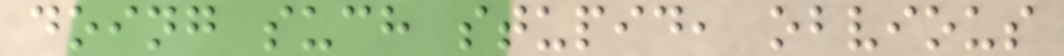doing such stupid, obvious
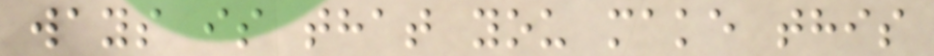ways is that you make this
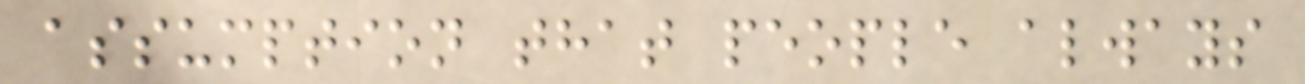assumption that people always
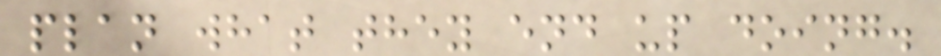plan what they end up doing.
